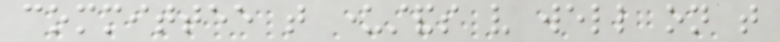committee that understands very well on that
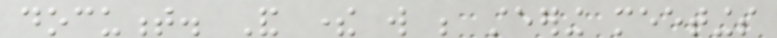document. And there will be steering meetings
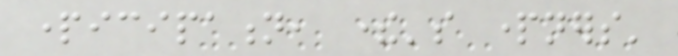participation, there's partners'
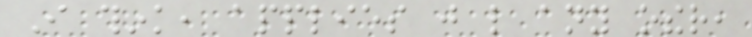I think, applies just like any other,
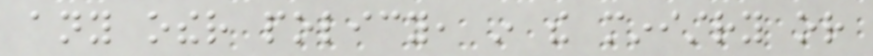any other policy, in the ministry or
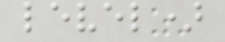level)
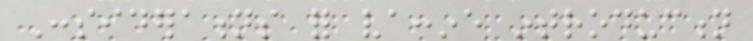Considerations for vaccine introduction
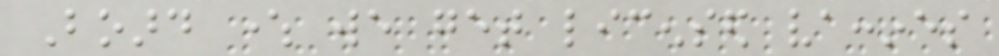Board where we get licensed vaccines
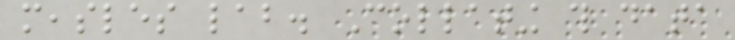measles lab. Collating this data
